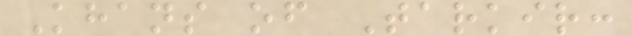Khans of Tarkir:
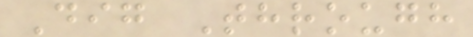Dig Through
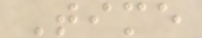Time
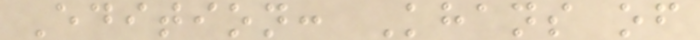Edition: Khans of
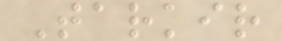Tarkir
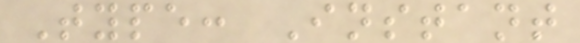Type: Instant
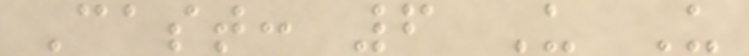Cast: 6 U U
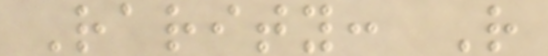Rarity: R
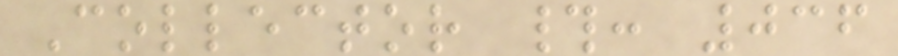Collector #: 036
